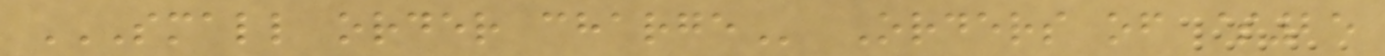SMALL ORDER CHARGE Orders of $25
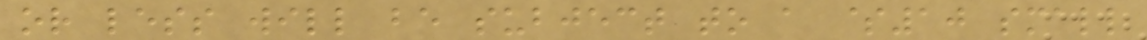or less will be subject to a $10 small
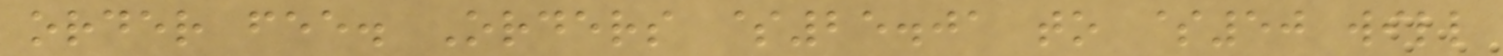order fee. Orders $25.01 to $50 will
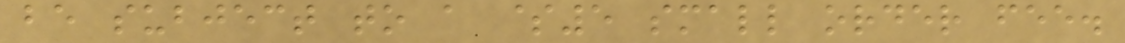be subject to a $5 small order fee.
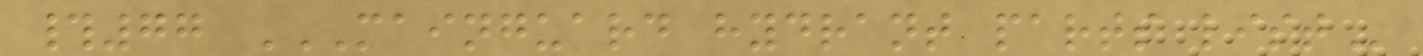#77 MAINGUARD HYDRANT PARTS LIST
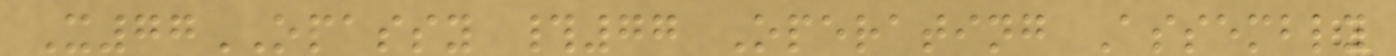X77OPASSY #77 Operating Assembly
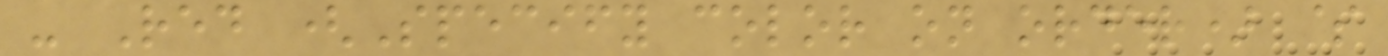- Red (Specify color on order) $
